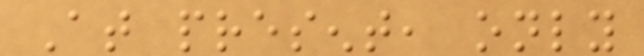At present, only
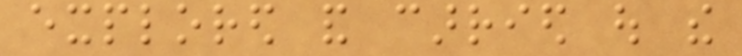explored and carried out the
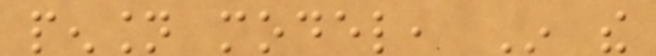pension model, In the
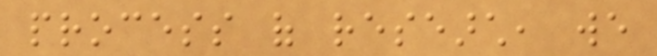process of research, we
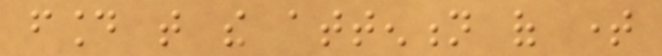found that the attention of time
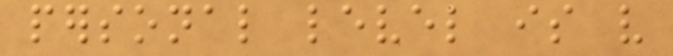personal level is very
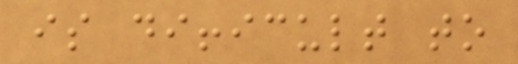is difficult to
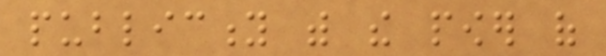publicity with the power of
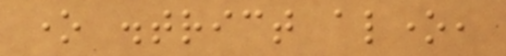one district alone,
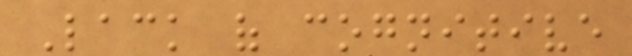Lack of cognitive
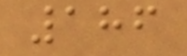186
